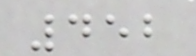452
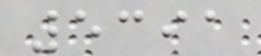5391
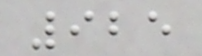925
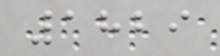1829
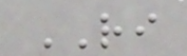RI
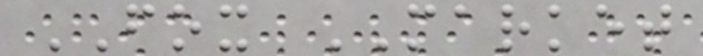FOX MARKET
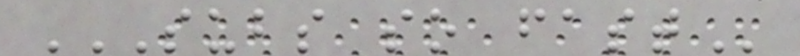SUBS SO FAST
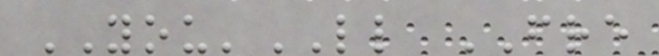YOU'LL FRE
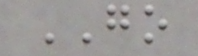GO
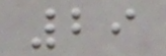29
